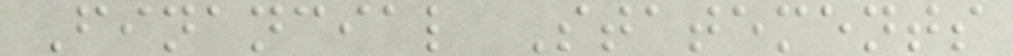Financial Statements
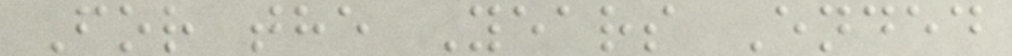For the Years Ended
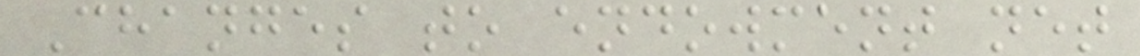Changes to endowment net
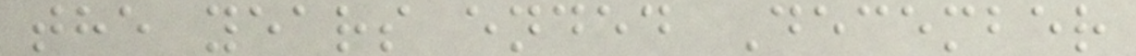the years ended December
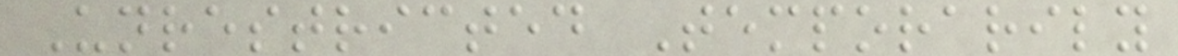Unrestricted Temporarily
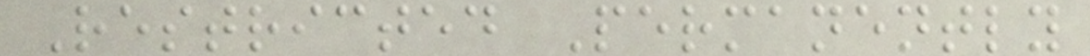Restricted Permanently
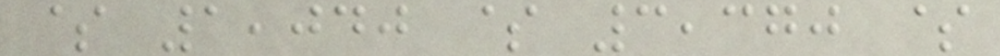$ 1,040 $ 3,370 $
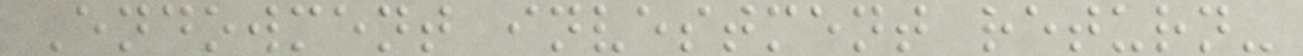Endowment investment return-
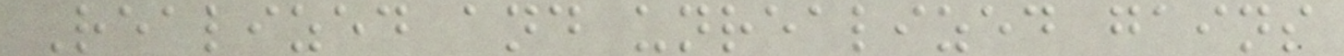Realized and unrealized gains
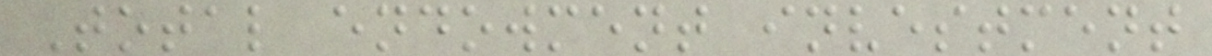Total endowment investment
